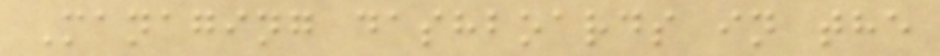Managing dashboards in the
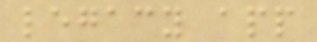legacy app
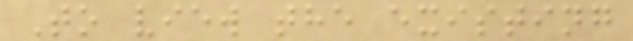To view the existing
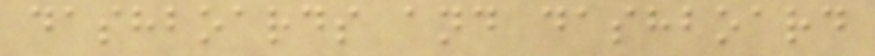dashboards and dashboard
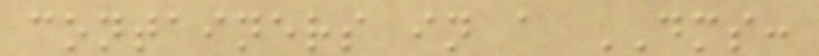containers in a DMS:
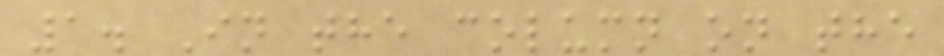1. In the column on the
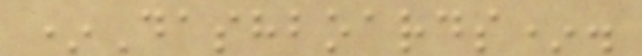*Dashboards*.
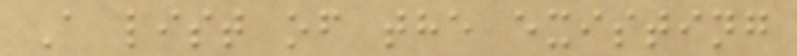A list of the existing
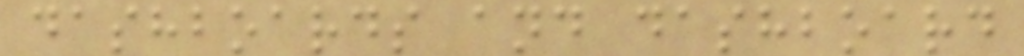dashboards and dashboard
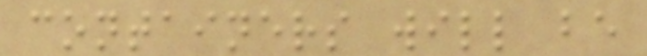containers will be
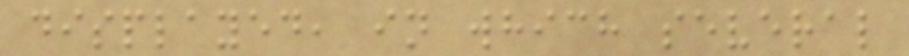displayed, in which several
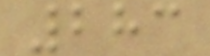283
